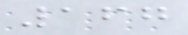167
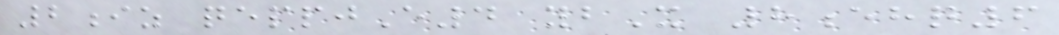2iz qeppjE4 ybX 8ehq6
